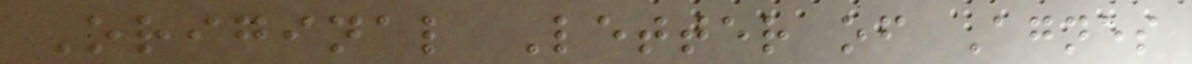Original Letter of Agnes
